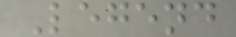Legend
